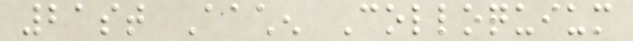21st Aachen Colloquium
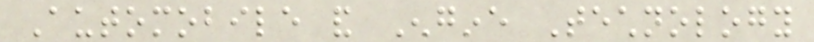Automobile and Engine Technology
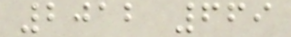2012 669
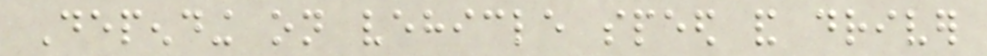Depending on vehicle speed and driver
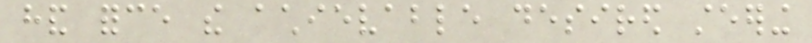hand force the achievable desired steering
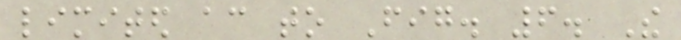limited according to Fig. 6. The
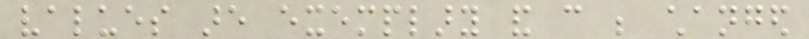values are exemplary and can be changed
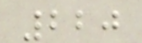220
